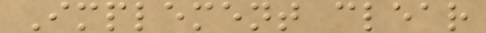Implement clear
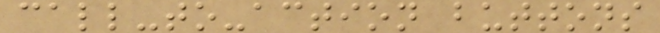call-to-action buttons
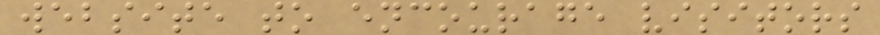website to encourage visitors
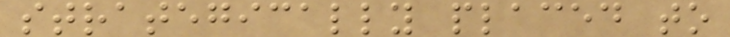strategically placed to
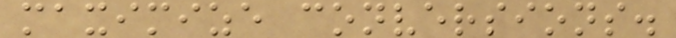maximize conversions.
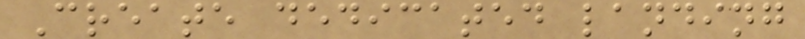Create dedicated landing
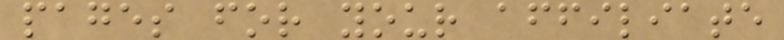pages for your affiliate
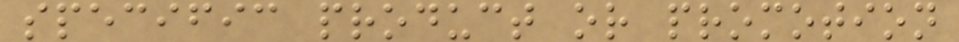specific product or promotion
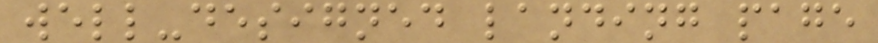well-designed landing page
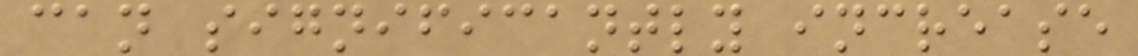can significantly increase
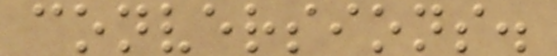conversions.
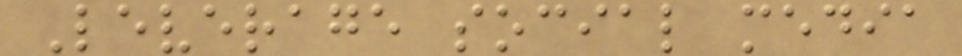Leverage social media
